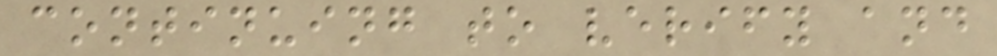continuing to verify and
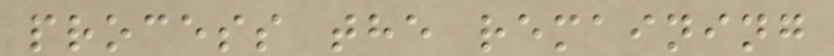process the remaining
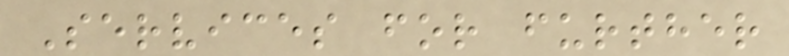Services for further
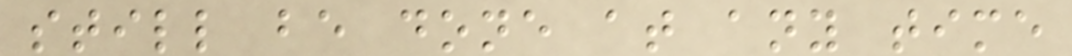still be done at any time
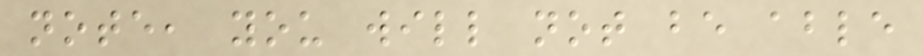note, you will not be able
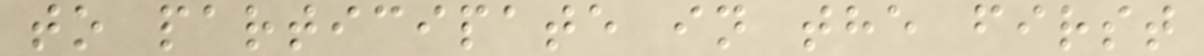to participate in the first
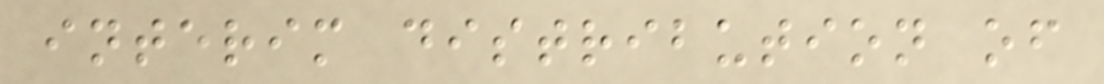interim distribution of
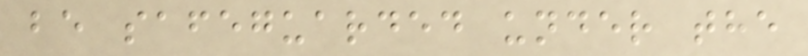be safeguarded under the
